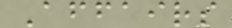Affairs
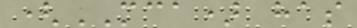(MCA) has
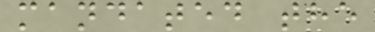mandated the
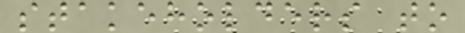stakeholders to
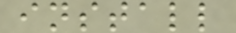install
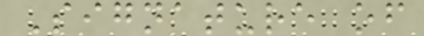Signature of
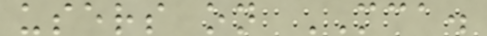users on MCA.
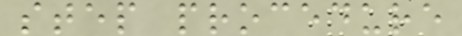step procedure
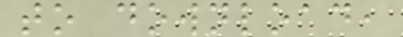to download,
